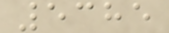5385
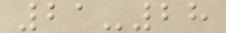21-28
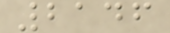2146
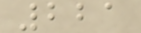221
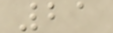21
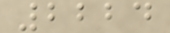2224
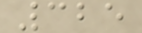325
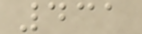431
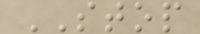STOP
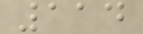114
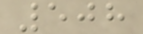508
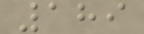189
